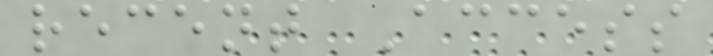recent Access
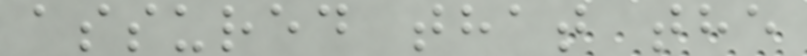assured that the
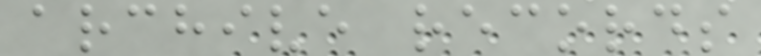archive records
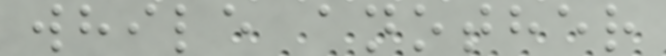while another
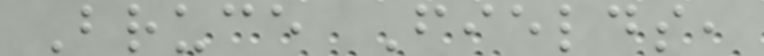Bruce Fields,
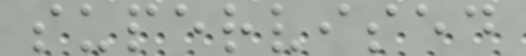supervised
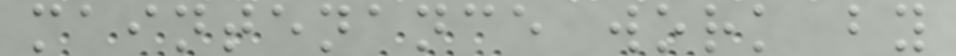maintenance work by
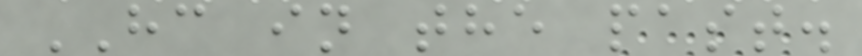HC in the past.
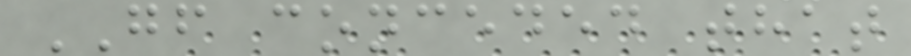GF conceded that
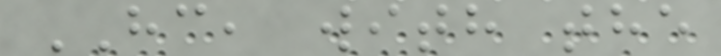HC, with the
